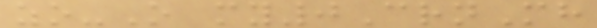zo-O my0CrnMh
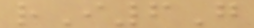rI6G
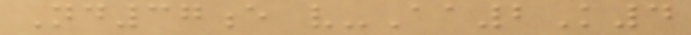Nd37e v-Aa2K4
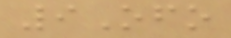9Ofo
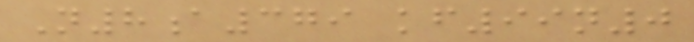N8a379 kf99n0
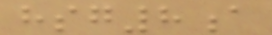hsg8a
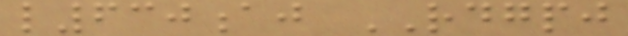l630aj RDGPJ
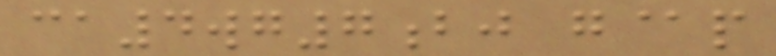ca4wg7bj g@p
